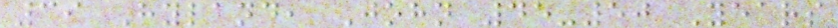39 Hyland, John 45-50 Years
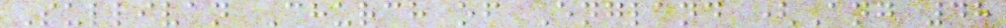Sullivan Church of England (Ang 48
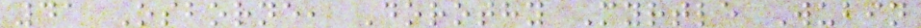41 Osborne, Dorothy Myrtle Wubin
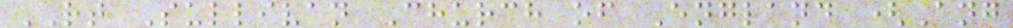RT Sullivan Church of England (Ang
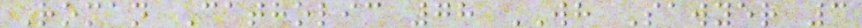Roman Catholic 78 WH Sawyer 3
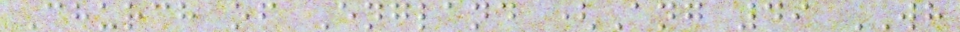Church of England (Ang 49 WH
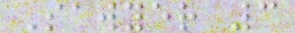Sawyer 3
